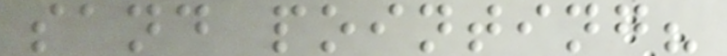sand pointing?
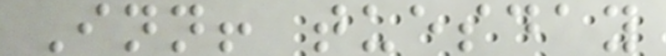Inn! tuesday
